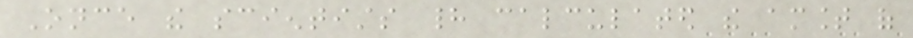Once the scientists had calculated the amount of
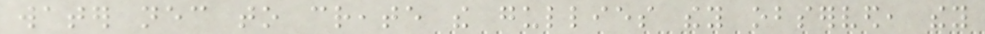water necessary to create the gullies they observed, they
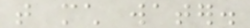that much water.
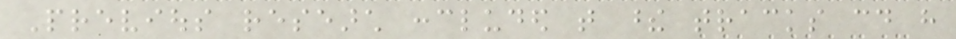Previous research concluded that these tracks could have
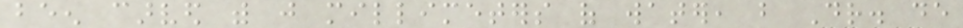been carved with just millimeters of water, but Dr. de
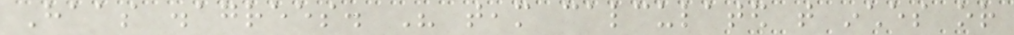Haas disagrees. His team calculated that inches or
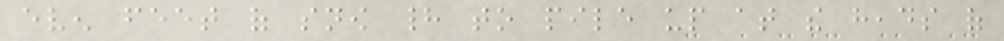even feet of snow had to pile up at the heads of
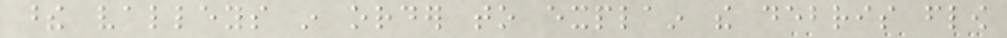these valleys in order to explain the debris flow
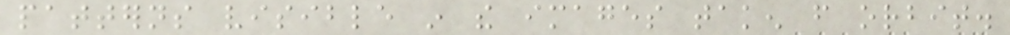patterns visible in the images taken from orbit.
